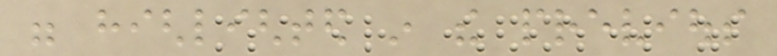were highlighted in the previous
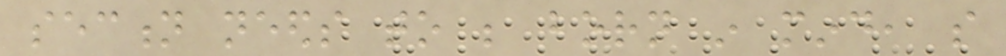section needs to be born in mind, so
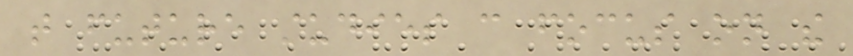that future studies can focus on the
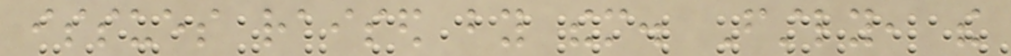issues raised by them. Firstly, the
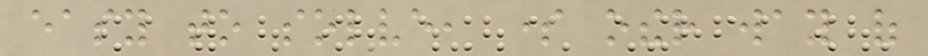easy to solve, some other way of
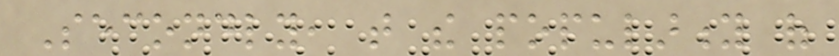Secondly, that the popularity of
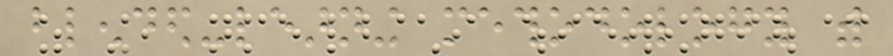blended-learning methodology with
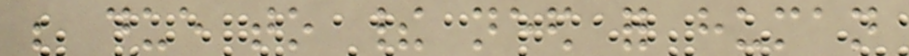be due to their need for human
